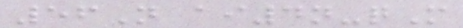56N ai4n-qM
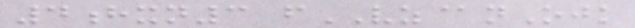4hxn3 fVZ@nOjk
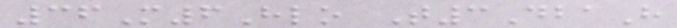36M6Hlo T3DbaH
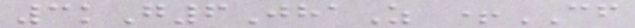3kG6JhaZ +CF
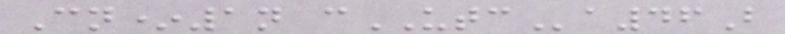Cn*1n cUTCa46B
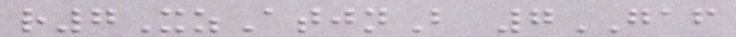r7XzAtjnB 7GAF
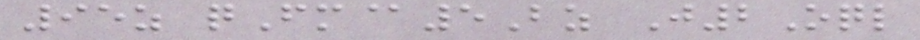95z qFm@5Bz J2Oql
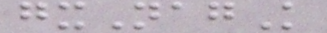gxNagK
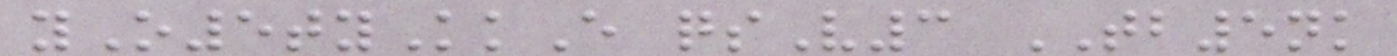yO5tyKkE qsV3 TB5nk
